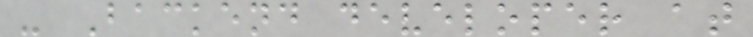- Backend developer at
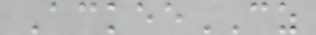AckeeCZ
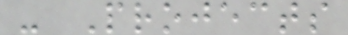- Projects
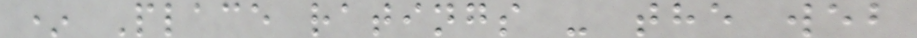* Place ratings - the web
